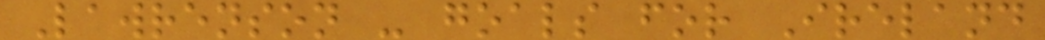Lawrenson - goals for Ireland
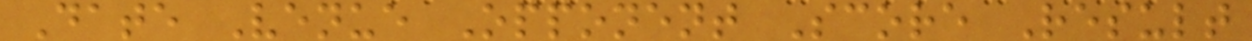Date Venue Opponent Score Result
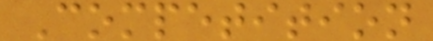Competition
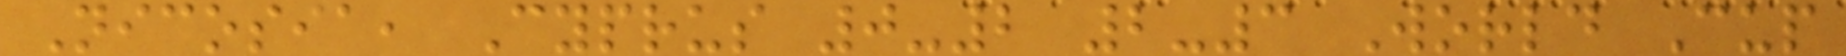Nicosia, Cyprus 0-2 2-3 World Cup
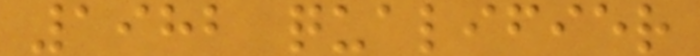1982 qualifier
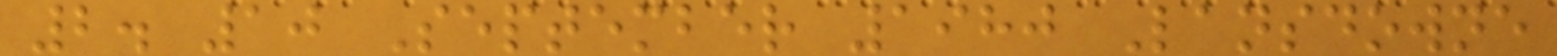2. 10 September 1980 Lansdowne
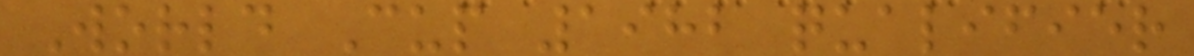World Cup 1982 qualifier
